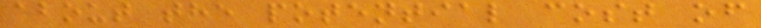about the potential cost of
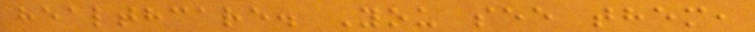healthcare. You see them,
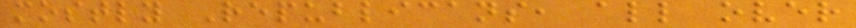mostly Republicans, all over
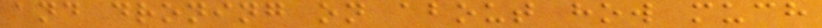and droning on about how much
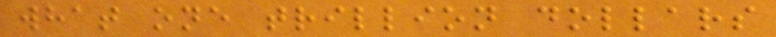what one trillion dollars
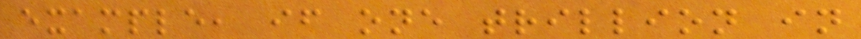example, if one trillion in
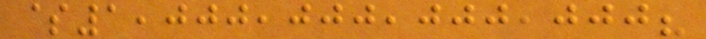$1,000,000,000,000?
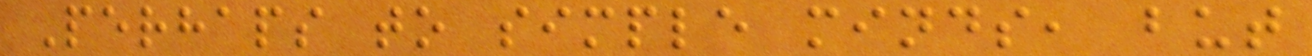Perhaps to simple minds, but
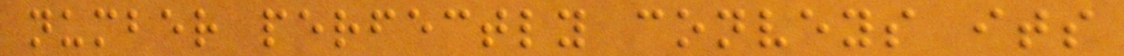number perfectly conveys its
